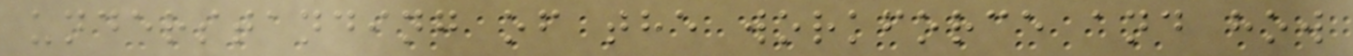understanding of the workforce and how
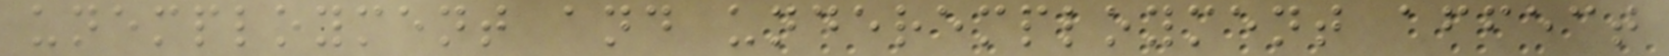unemployment and underemployment affect
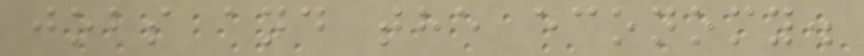jobs and the economy.
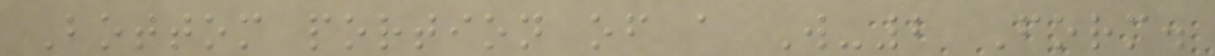Bottom portion of a W-2 Form.
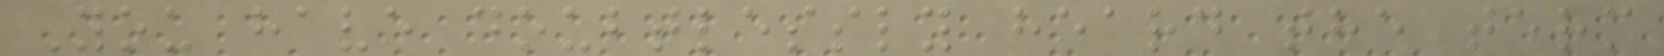You have doubtlessly heard the term
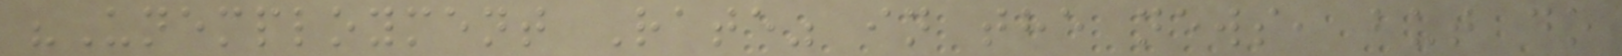"Unemployment Rate" in the news, but do
